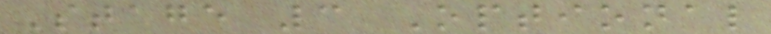Stage 3 Optional
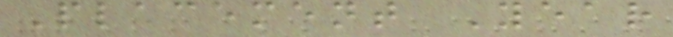Placement Year
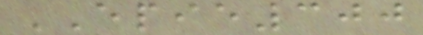EPIE300
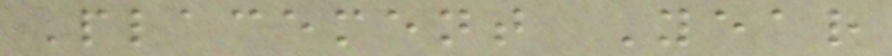Placement Year
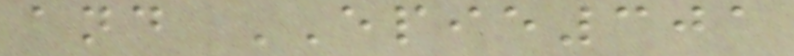and EPIE301
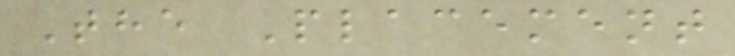The Placement
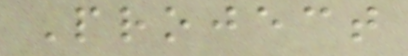Project
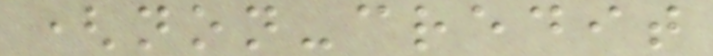(non-credit
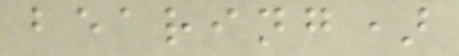bearing)
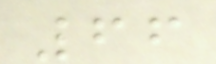66
